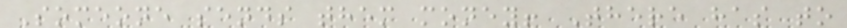Someone sends them money! There has to
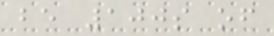be 100s of
